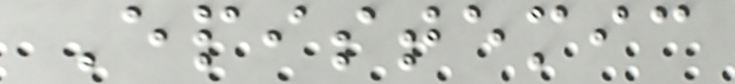Epistemic
